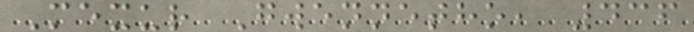Mexur Gwennetho, 436
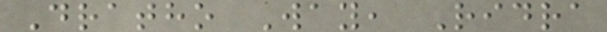Dratho Way, Ridra
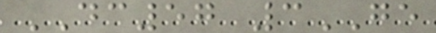DC57 3GE
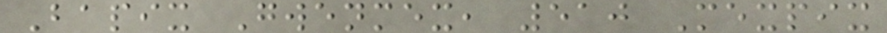Bapix Gwenmex, 510 Mexpix
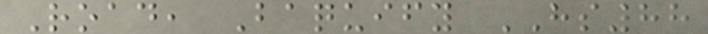Road, Baquify HS88
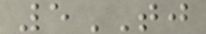5TJ
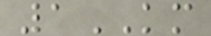1KM
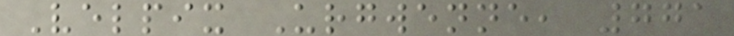Velpix Urgwenne, 771
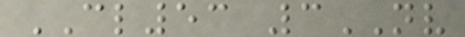CL53 3NV
